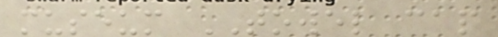museum TOWEL cap
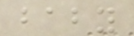baby
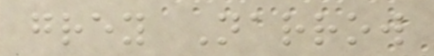grey Narrow
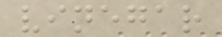vinegar
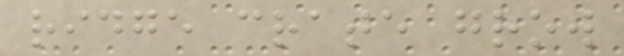ridge crate grow
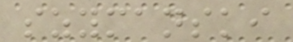szymanski
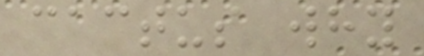cactus why
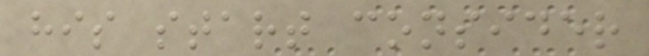his start consider
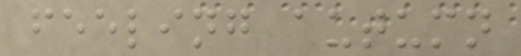feeling autumn
